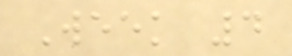Week 4
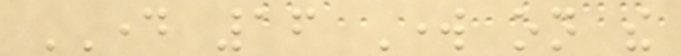DAY 16 Work on the
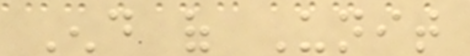End of Unit
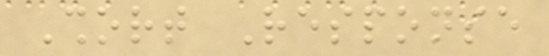Short Response
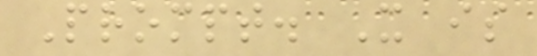Prompt. It is
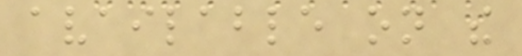available on the
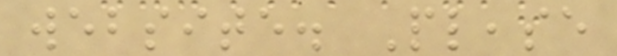website. Please
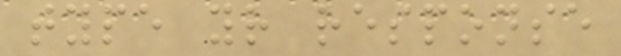type your response
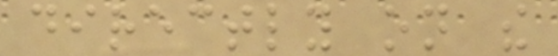directly on the
